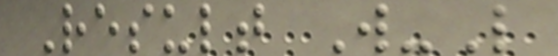Result W-L
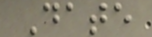Date
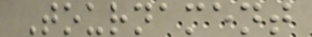Tournament
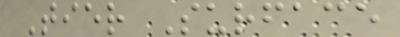Tier Surface
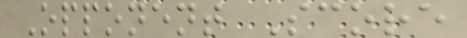Opponent Score
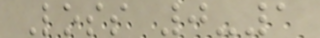Loss 0-1
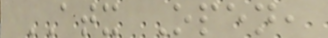ATX Open,
